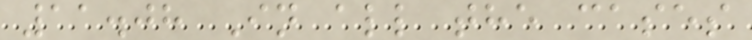11.08 In all the cases
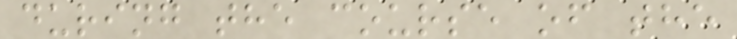during the course of the
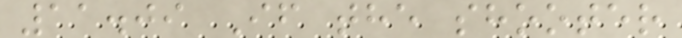11.09 If the shooter
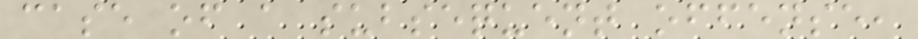case of a subsequent offense,
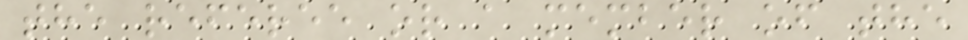the referee or a member of the
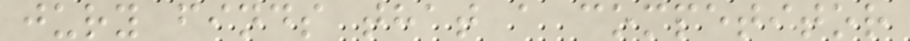jury finds that a competitor
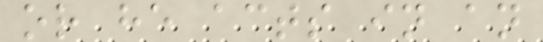or he acts in an
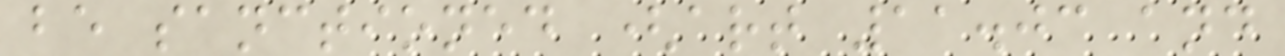be sanctioned (art 11.03 and
